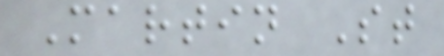Martin St
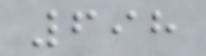698
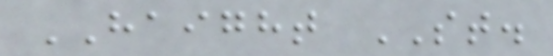HAIGHT ST.
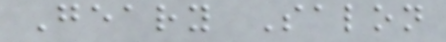Geary Salon
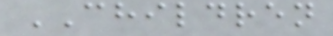CHILDREN
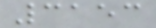3153
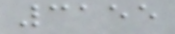3155
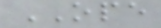OPE
